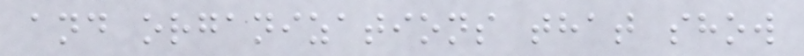and organizations that show
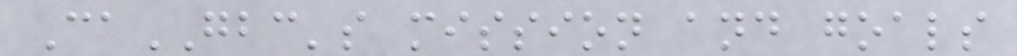CaGBC's mission and goals
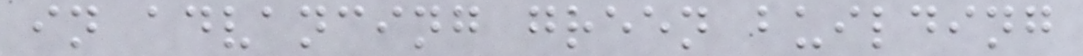in advancing green building
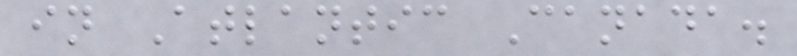in Atlantic Canada.
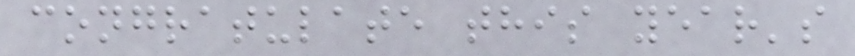congratulate this year's
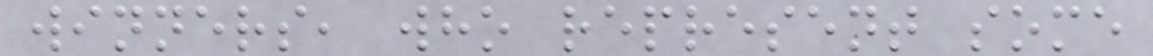winners, who represent some
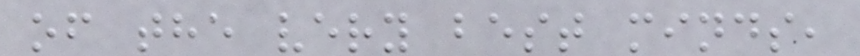of the very best minds,
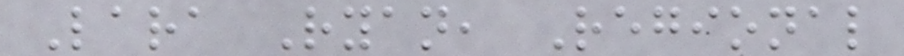Lara Ryan, Regional
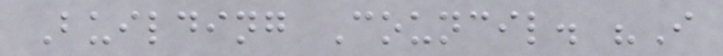Building Council. "I
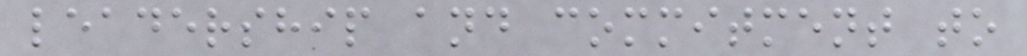leadership and commitment to
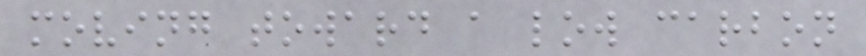moving toward a low carbon
